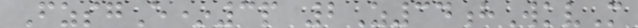FzsgE*3p 2Z34hWkvM
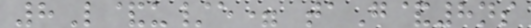8L&u/e= taG&8ns
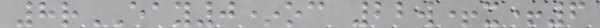8rEAY0*oc 22w+x+6
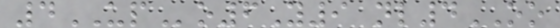4UPo6Y9 nl4OO
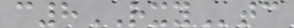c8RXYtc
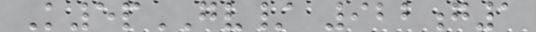K5pGV/ 922g1
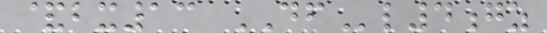&bx13 DFl4gz
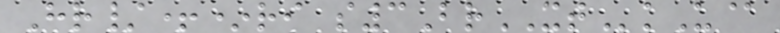Hr/+*ri s3BrXTkU@
